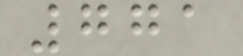771
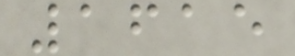1615
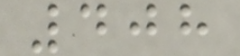408
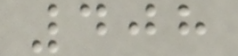408
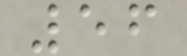56
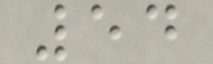54
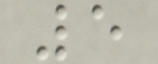5
